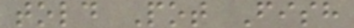told Pot Fish
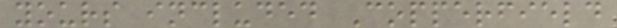yours included Copperfield
